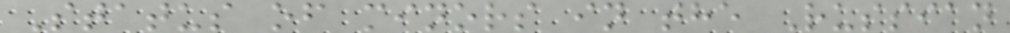Status of minors in the Russian
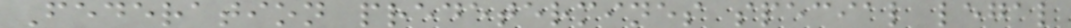Federation predetermines special legal
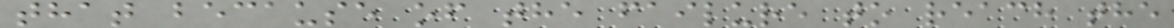that because of the failure to reach the
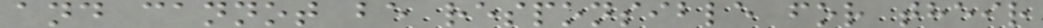and cannot be responsible for their
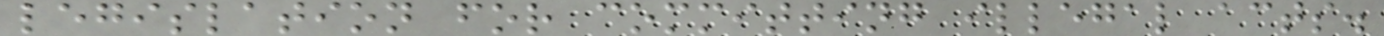legislation for committing illegal acts.
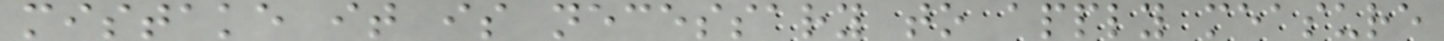mistake it is necessary to apply measure
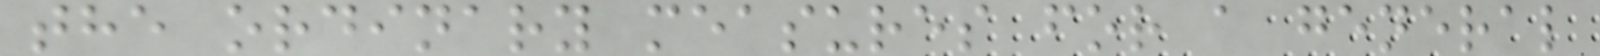the ordinary measures for a general
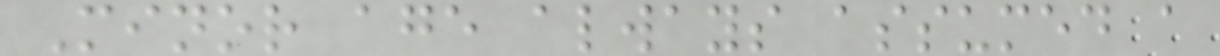Minor age always assumed a
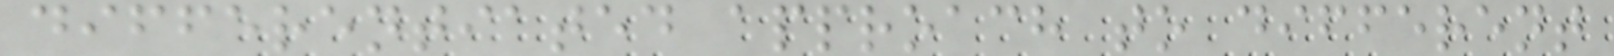differentiated approach to different
